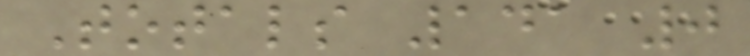Totals 141 0
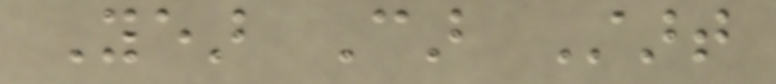Year Car Start
